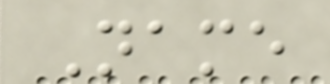Name
